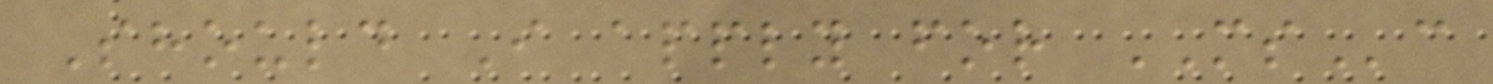Should I apply for MSc
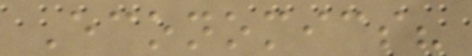Economics?
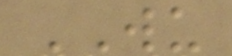WU
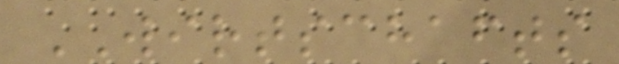WIRTSCHAFTS
